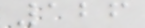126
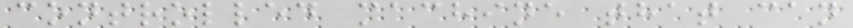controlled machine that can
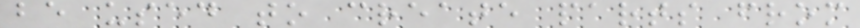be used to create parts from
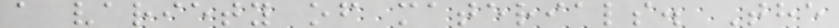a variety of materials. The
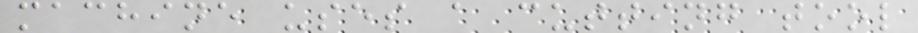machine uses a cutting tool
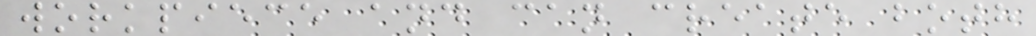workpiece and can create both
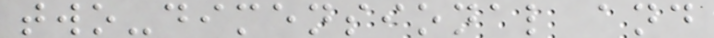two-dimensional and
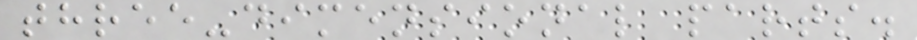three-dimensional parts.
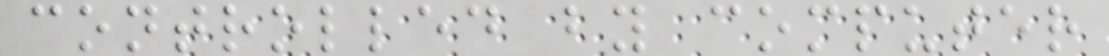controlled by computer
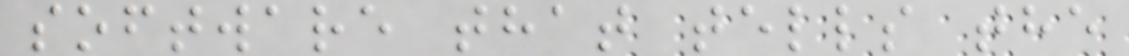software that tells the
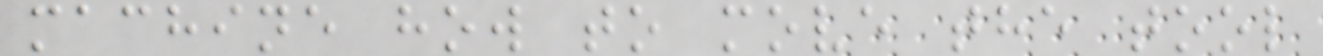machine how to move the tool
